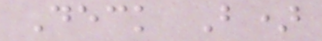Deck B)
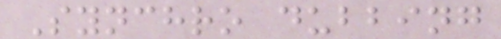Synchro dubbing
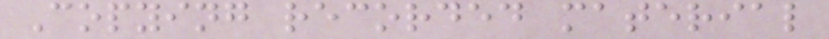Copying recorded material
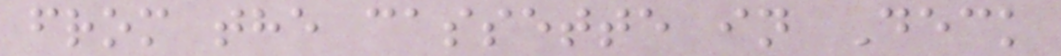from the cassette in Deck
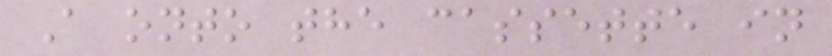A onto the cassette in
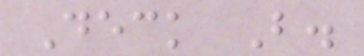Deck B.
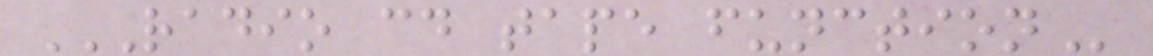RADIO CD TAPE FUNCTION
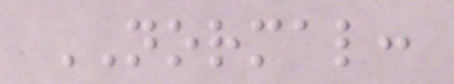NORMAL:
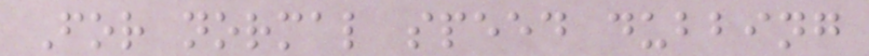For normal speed dubbing
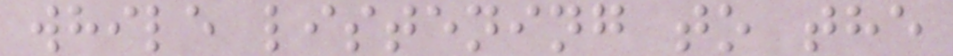while listening to the
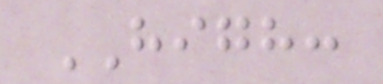HIGH:
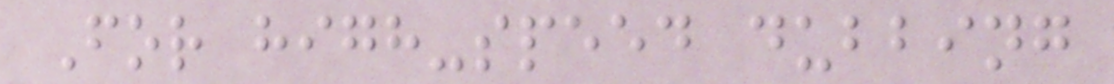For high-speed dubbing
